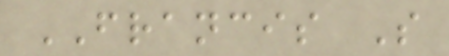FRANCIS S
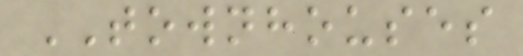TOWNHOUSES
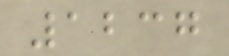1237
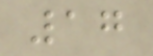17
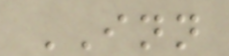INN
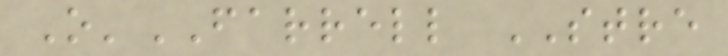O'FARRELL STRE
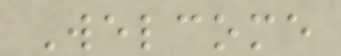Welcome
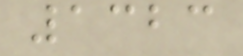1323
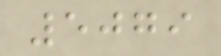5079
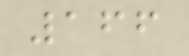166
